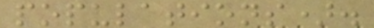populations).
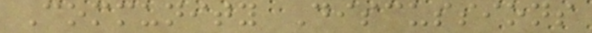Community Discussions
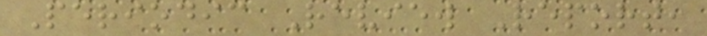Periodic Review Report,
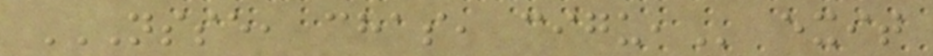NSSE, CHAS, CIGU, exit
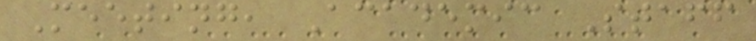Meeting, Academic Staff
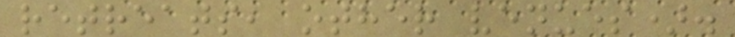retreats, other venues).
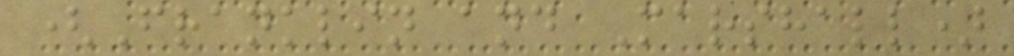(Franklin and Marshall)
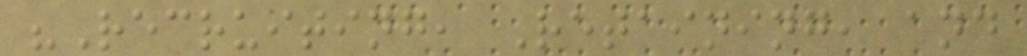"Recruiting, Retaining, and
